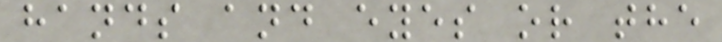hands and eyes or the
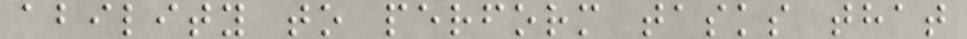ability to perform tasks that
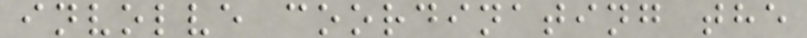involve coordinating the
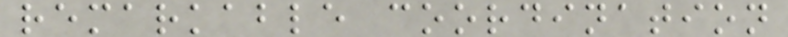remarkable coordination
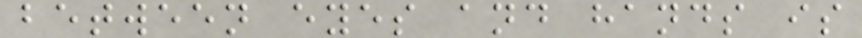between eyes and hands is
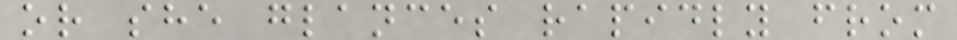or she glances rapidly from
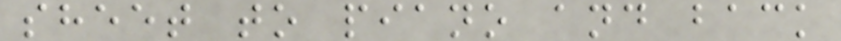sheet to piano and back
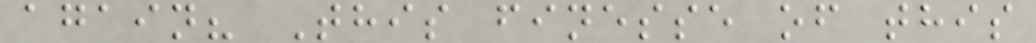again? This finesse of this
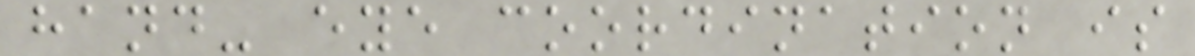hand- eye coordination is
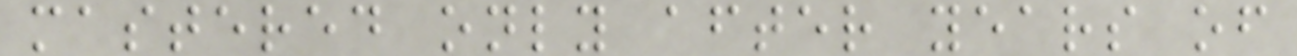mastered only after years of
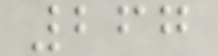267
